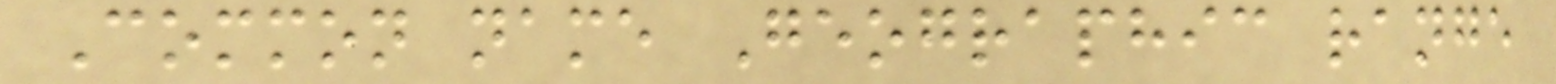Common name Geographic range
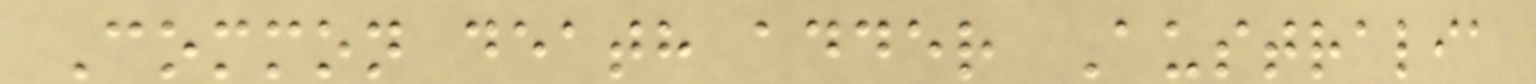Common death adder Australia
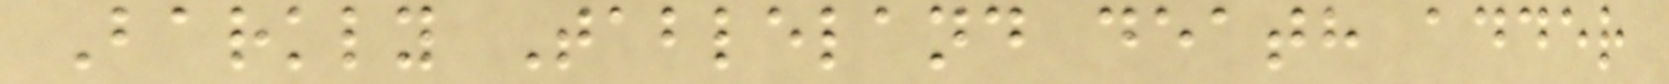Barkly Tableland death adder
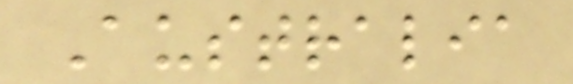Australia
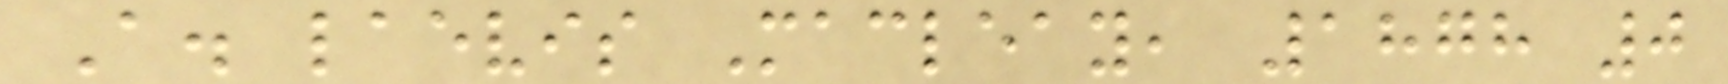A. laevis Macleay, 1878 0
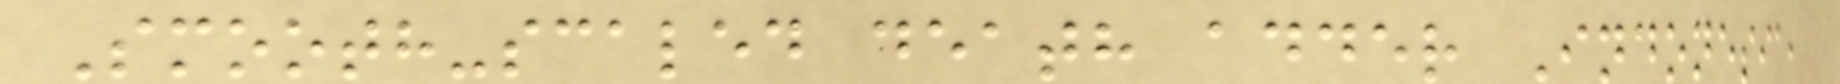Smooth-scaled death adder Indonesia,
